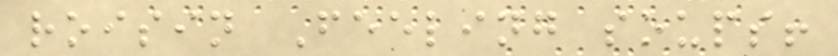roisin Feeling soups!
